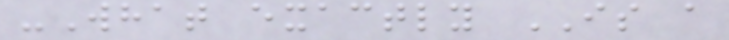-What exactly IS a
